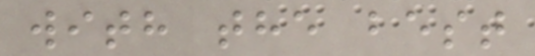with the best
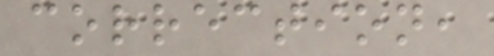correction,
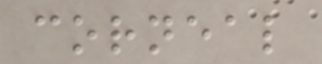corneal
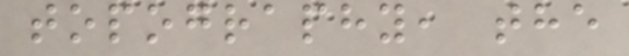topography, the
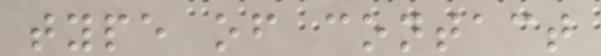type of contact
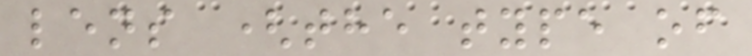lens (the type of
